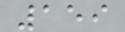159
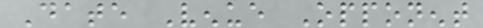Date Venue Opponent
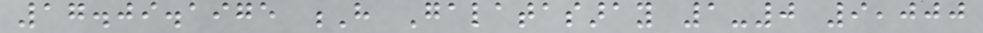17.09.1975 H Galatasaray 1-0 9,000
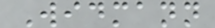Widmann
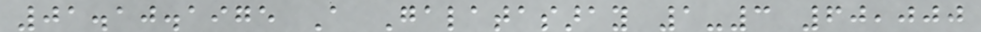01.10.1975 A Galatasaray 1-3 60,000
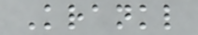Krankl
